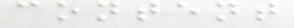content
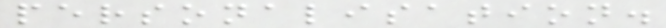personalisation.
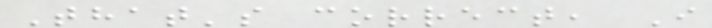That's correct, I
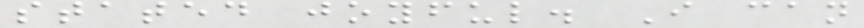stated joyful. I can
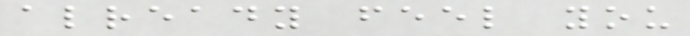already feel you
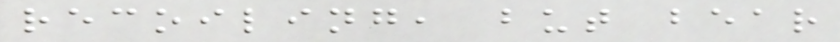recoiling, but bear
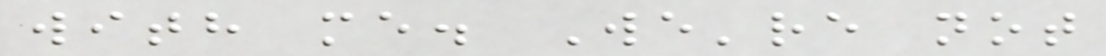with me. We're not
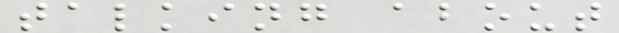talking about
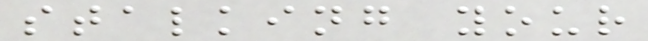stalking your
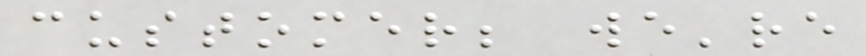customer; we're
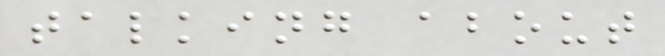talking about
